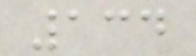134
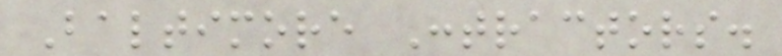Baltimore Contractors.
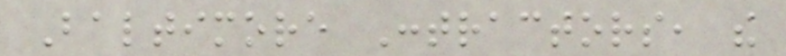Baltimore Contractors, the
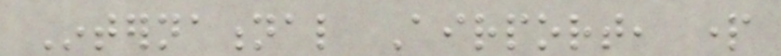International Airport, part
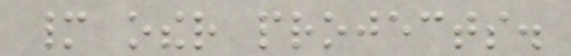many other projects.
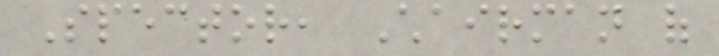Spector, Chairman of
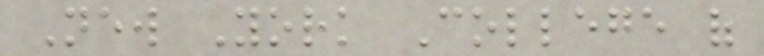New York College of
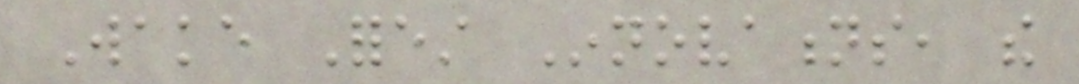Wake Forest Innovations, the
